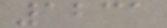1231
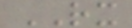RX
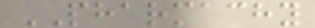PHARMACHY
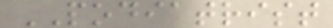PODIATRIST
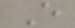E
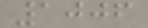1006
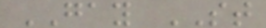GAY ST
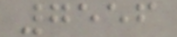7556
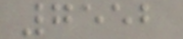7552
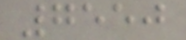7550
